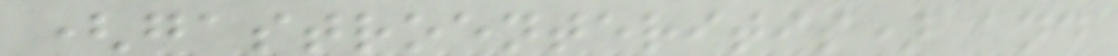(gastroenteritis) and
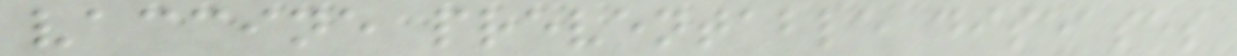vaccine preventable diseases
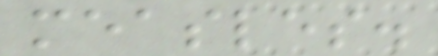measles.
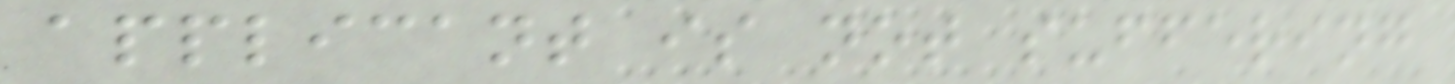applicant is not suffering
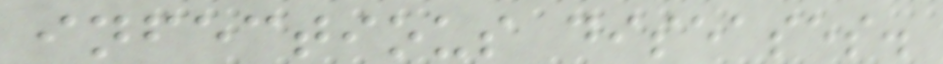infectious diseases.
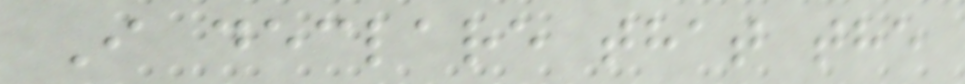I declare that the
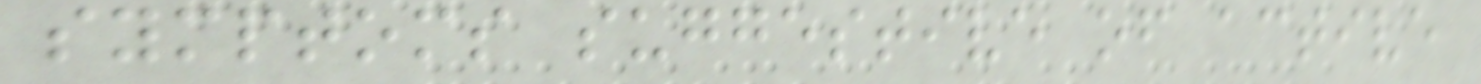symptoms suggestive of active
